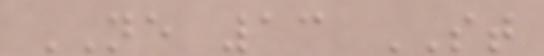NE 13 ST
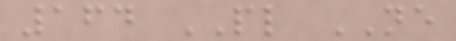164 PL NE
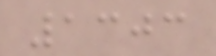1303
